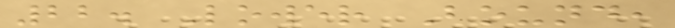22. Lower Bound,
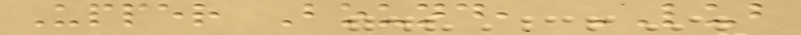Upper Bound, LUB
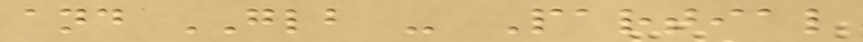and GLB - Partial
